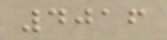4016
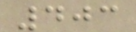403
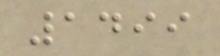1499
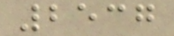2537
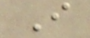I
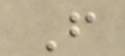F
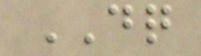DQ
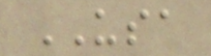USA
